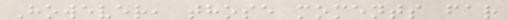However, those moments far
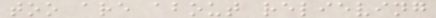too are about relieving
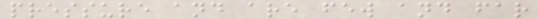pressure and are few and far
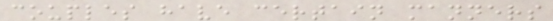couples have certain manners
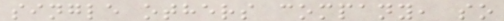single others company, so
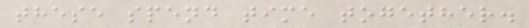these spend time together.
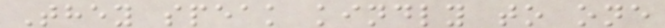They speak kindly to one
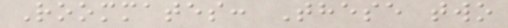Roommates: These two
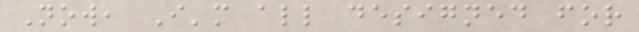Now, I'm all designed for
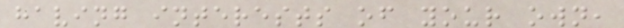having interests of your own,
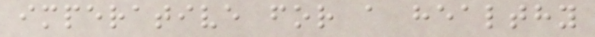imperative for a healthy
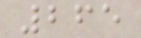265
